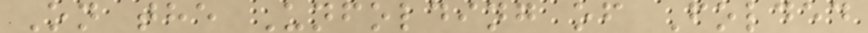On the Unfolding of Folded
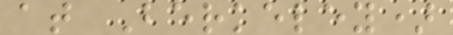at Berkeley)
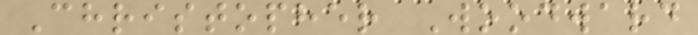Christopher Woodward
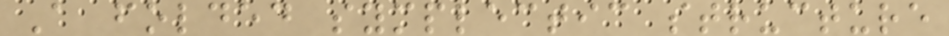A folded symplectic structure
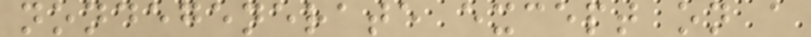nondegenerate except on a
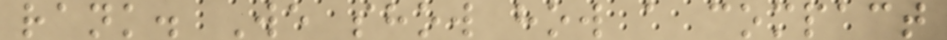rank. We show how a compact
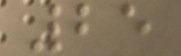25
